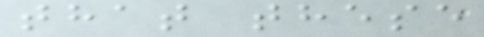that these
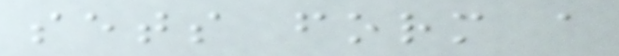sets form a
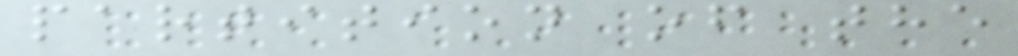partition of the
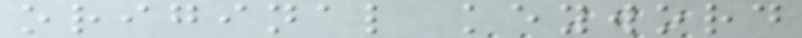original keyword
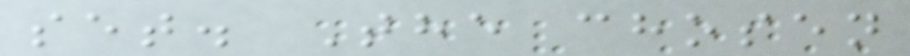set. The chosen
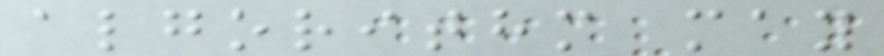algorithm may
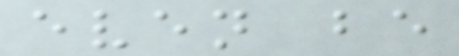even be
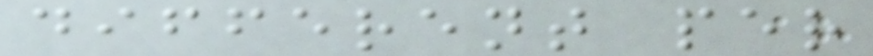different per
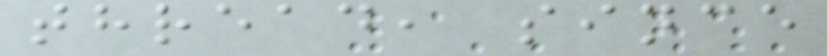thread, since
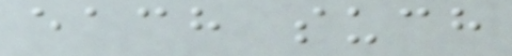each such
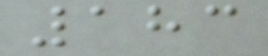183
